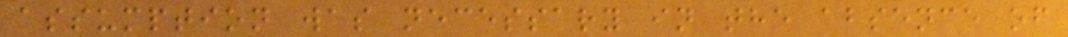assumption was necessary in the absence of
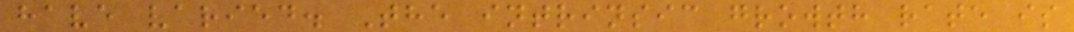have varied. The intrinsic growth rate is
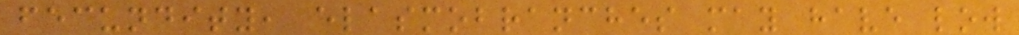fecundity, elasmobranches may have low
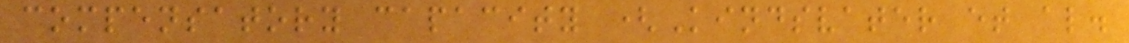compensatory capacity (Kindsvater et al.
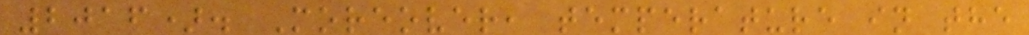2016). Moreover, temperature in the
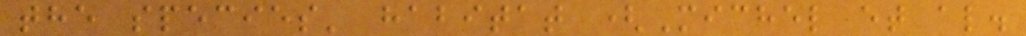the species' habitat (Michel et al.
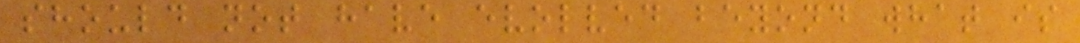should not have evolved beyond what is
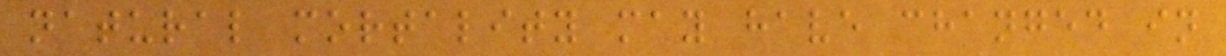natural mortality may have changed in
